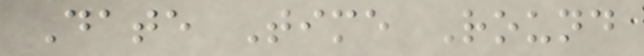Date Time Round
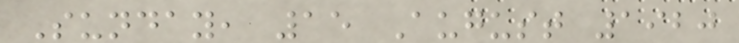Sunday, 15 August 1920
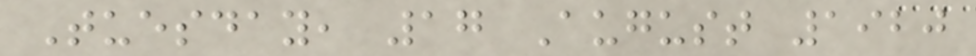Tuesday, 17 August 1920
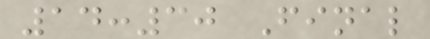14:30 Final
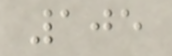105
